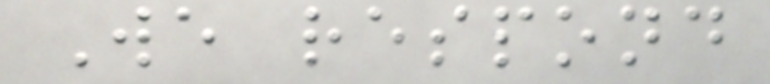We respond
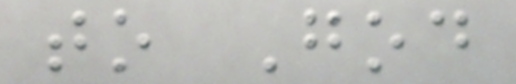to God
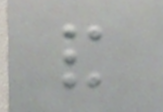and
